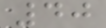40
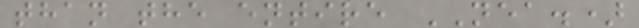than the entire NEA.)
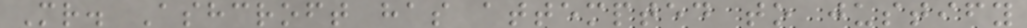Mr. Ashcroft has attempted to justify
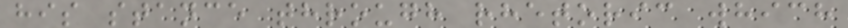his stance through rhetoric which
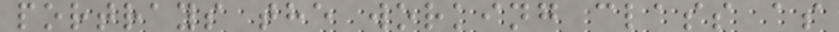portrays the working class as
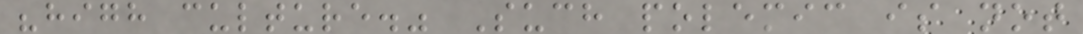"high culture." Such polemic is not
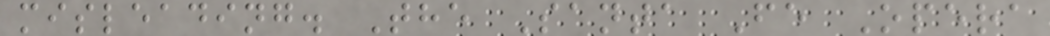misleading. The Santa Fe Opera
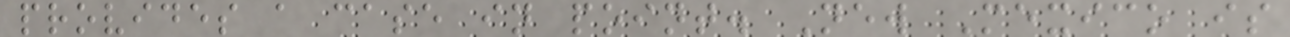provides a case in point. New Mexico is
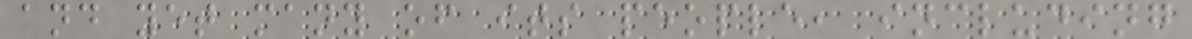and yet many of its people, including
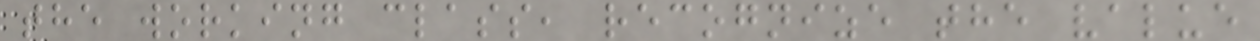the working class, recognize the value
